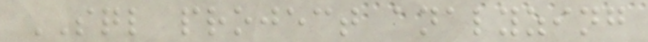SQL project analyzing
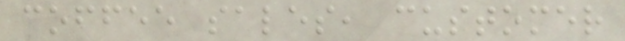coffee sales, customer
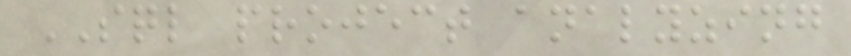SQL project analyzing
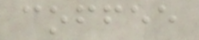coffee
